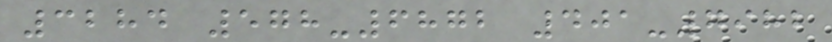3284 578-6872 401-7982
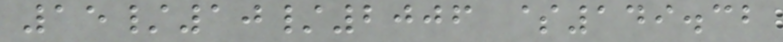15/10/2006 $149.32
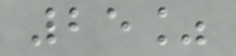25%
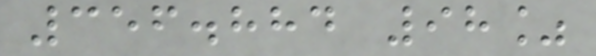356.884 98%
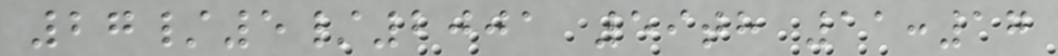27/5/2001 59th 11:17
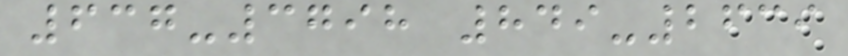637-3798 849-2639
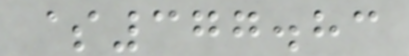$377.83
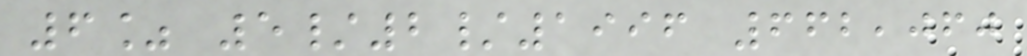6% 5/2/1996 662,060
